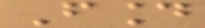Found
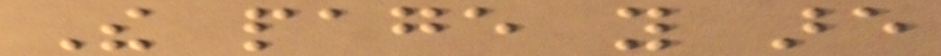The page you are
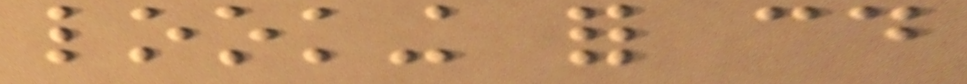looking for could
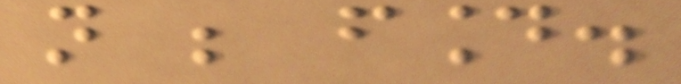not be found.
